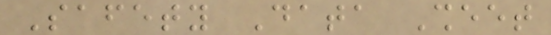Safety Data Sheet
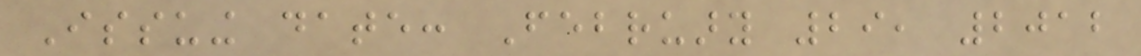Issuing date: February 29, 2012
